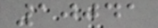10041
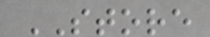STORE
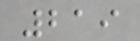219
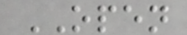OPEN
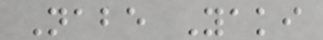Nabe Yaki
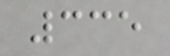335
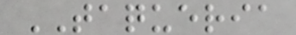TAQUERIA
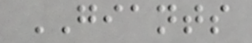GIANTS
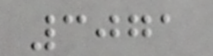3071
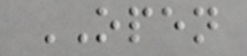OPEN
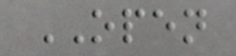OPEN
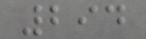294
